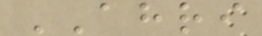AHRI
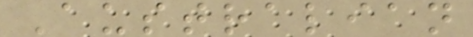Australian
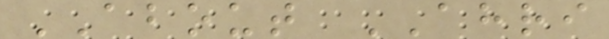ABOUT AHRI
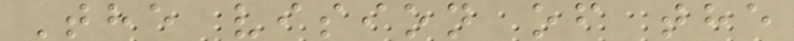The vision of the
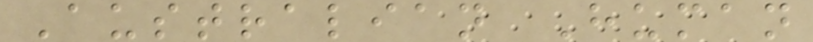Australian Human
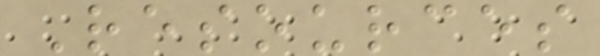Resources
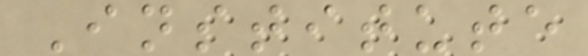Institute
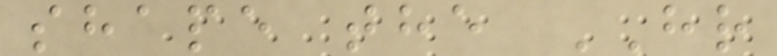shape the HR
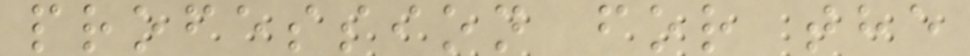profession for the
